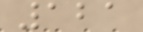121
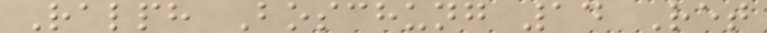Ralph Boschung 14 Ret
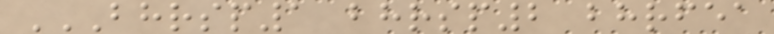BHRSP1 BHRSP2 BHRFEA
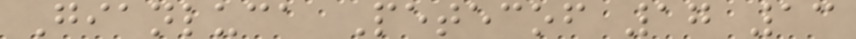Gianluca Petecof 17 13
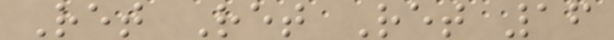Ret Ret Ret 16
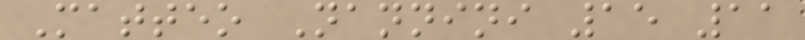Matteo Nannini 15 11
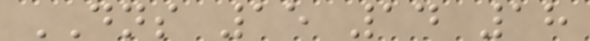DNS 15 14 18
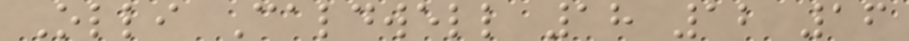Olli Caldwell 18 12 16
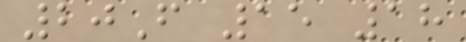20F 15 18
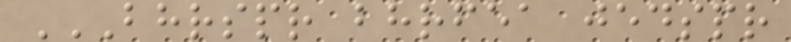BHRSPR BHRFEA JEDSPR
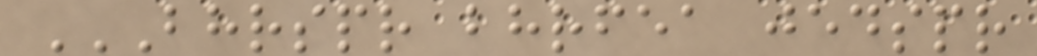BHRSPR BHRFEA JEDSPR
